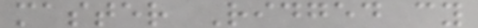master Ridged cy
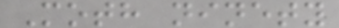Moth ninety
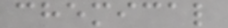chemical
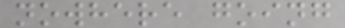nowhere going
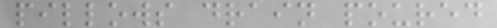pillows drain poured
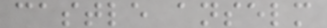castle anselm
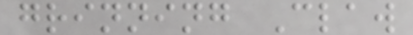grinning Claw
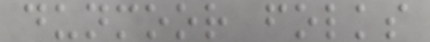dunmoor folks
